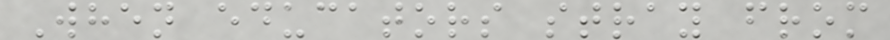When educators stray from
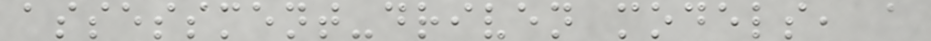assessment-driven models, a
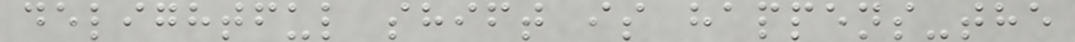delightful shift is happens-the
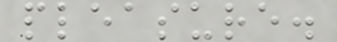pleasure.
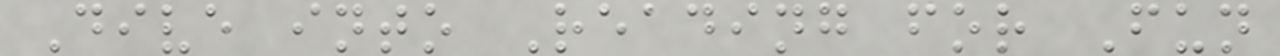Dive into Reading for Fun
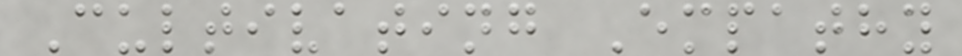Cultivating Empathy
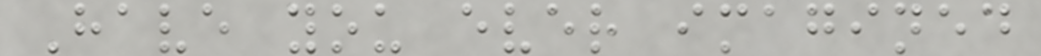Have you ever imagined
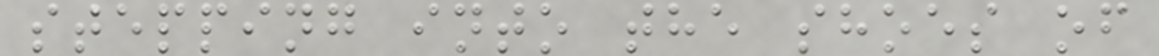stepping into the shoes of
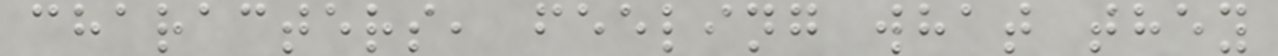characters, feeling what they
